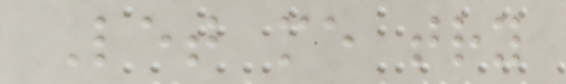Let me try
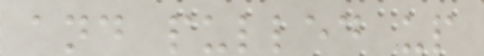and pulled up
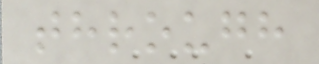through
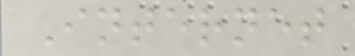Internet
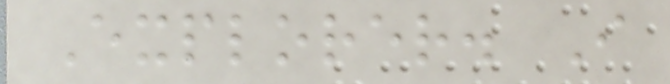Explorer. I
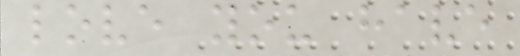love you have
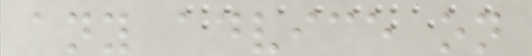any advice on
